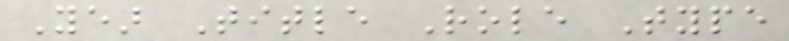Year Title Role Type
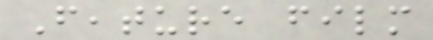Feature film
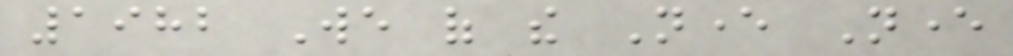1982 We of the Never Never
